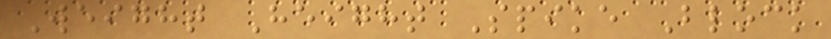Weight Height Spike Block
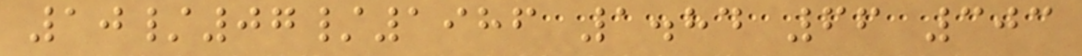10/07/1986 1.84 66 303
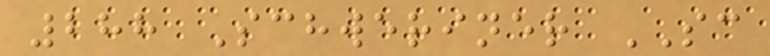288 Schweriner SC
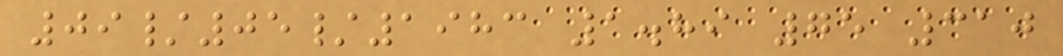09/05/1983 1.89 75 310
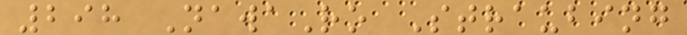298 NawaRo Straubing
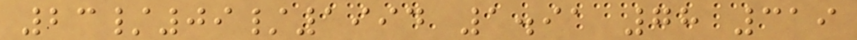23/09/1994 1.91 78 319
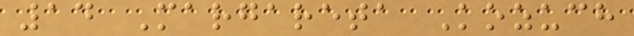14 Margareta Kozuch
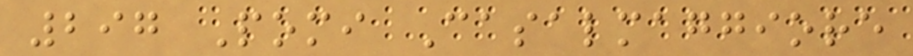297 Pomi Casalmaggiore
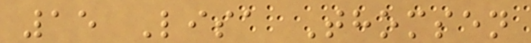15 Lisa Thomsen
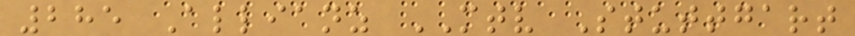285 Allianz MTV Stuttgart
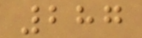287
